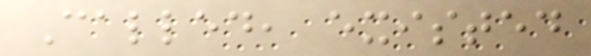Called, existed
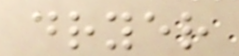dryer
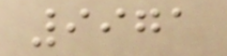9971
